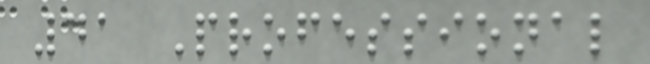41 Professional
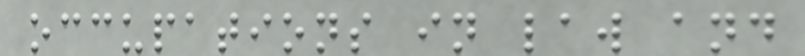occupations in law and
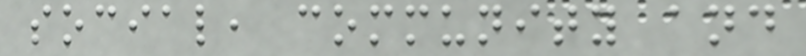social, community and
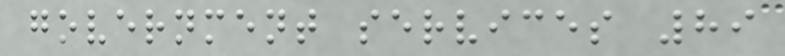government services 89
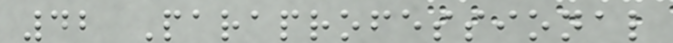42 Paraprofessional
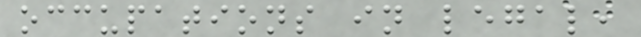occupations in legal,
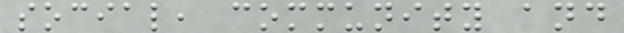social, community and
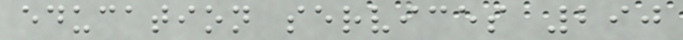education services 290
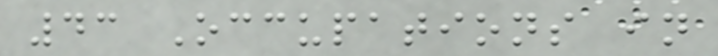43 Occupations in
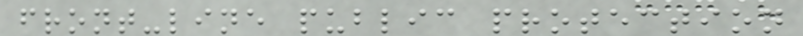front-line public protection
